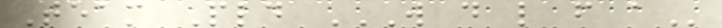Team Pld W D L F A
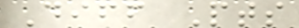Diff Pts
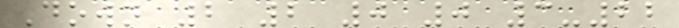Down 2 2 0 0 3-22
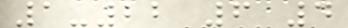1-22 6 4
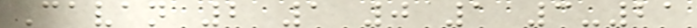Cavan 2 1 0 1 3-21
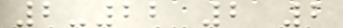2-22 2 2
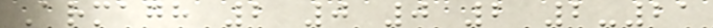Armagh 2 0 0 2 2-21
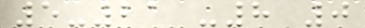5-21 -8 0
